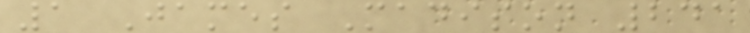1 James Madison 241
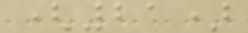(21)
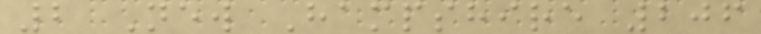2 New Hampshire 206
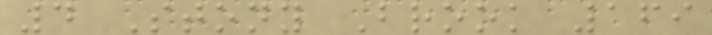4 Stony Brook 169
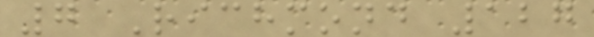7 Richmond 127
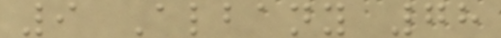9 Albany 78
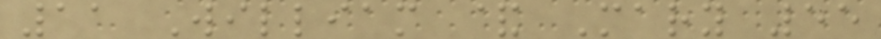11 William & Mary 55
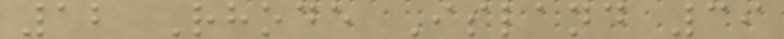12 Rhode Island 39
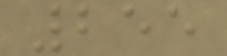255
